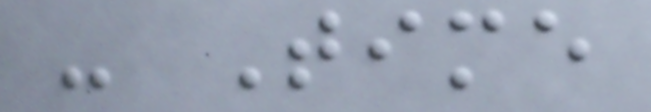- Time
